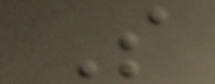S
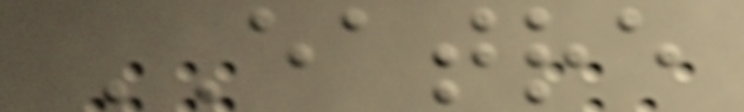EATRE
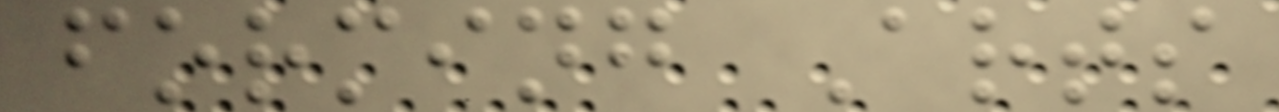forming Arts
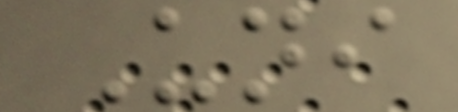Uni
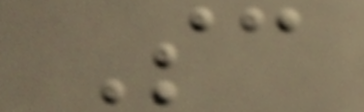Sc
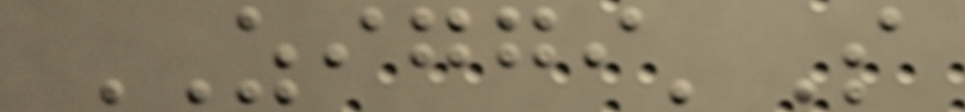ZIGGI'S
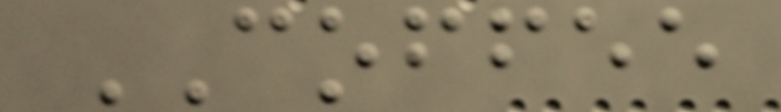COFFEE
